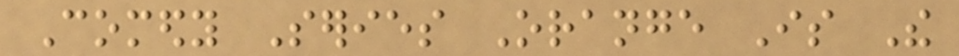Comedy Series Orange Is The
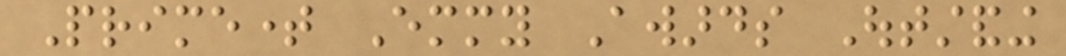Primetime Emmy Awards Outstanding
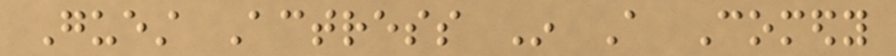Guest Actress In A Comedy
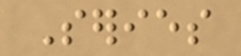Series
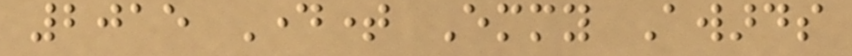2015 Daytime Emmy Awards
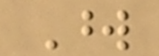Word
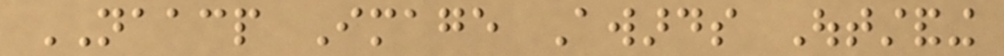NAACP Image Awards Outstanding
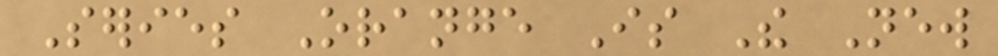Series Orange Is The New
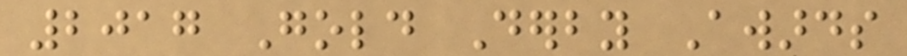2017 Gold Derby Awards
